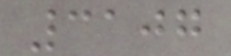3107
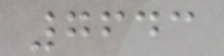7643
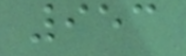953
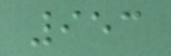953
